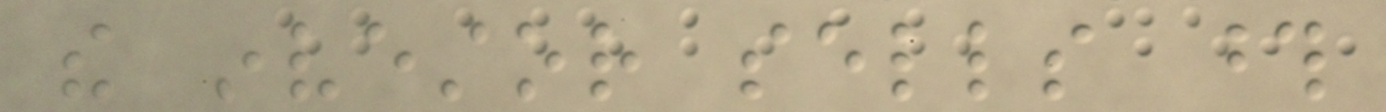the investor sells those
